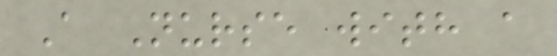A Nurse with a
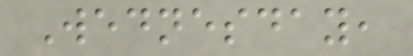Wednesday,
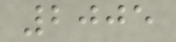2005
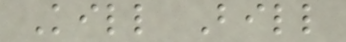Kill Bill
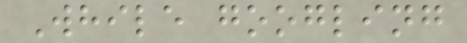While googling
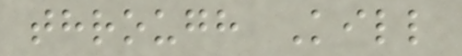through Kill
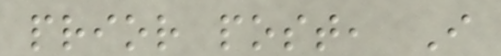prior post, I
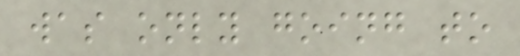was only going to
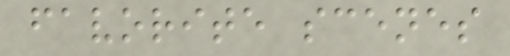favorite scenes
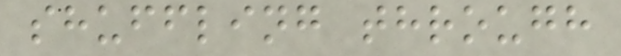shuffling through
